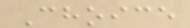Choice
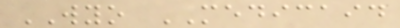WYO MEDICAID
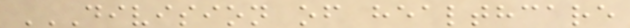DIVISION OF HEALTHCARE
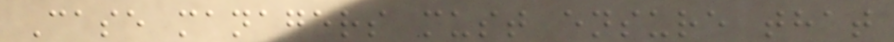Case managers must ensure that
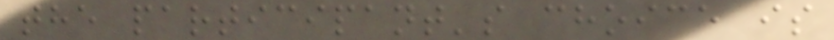the participant's choice is
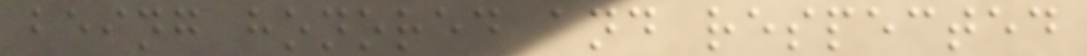being honored and respected
